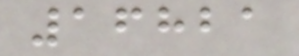16821
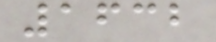1632
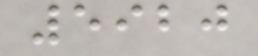5920
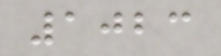1023
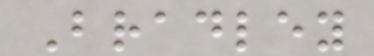Bradley
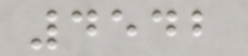4542
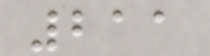211
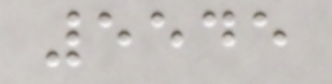5545
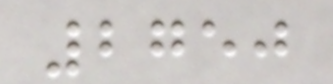2750
